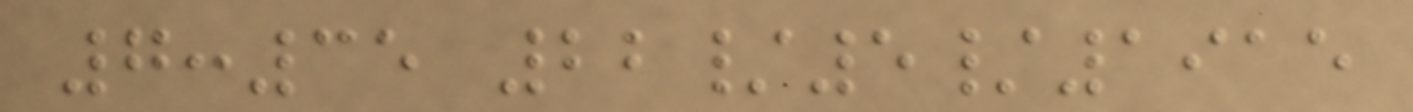7:35 22/5/1915
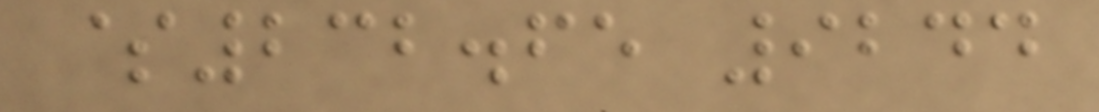$232.65 9244
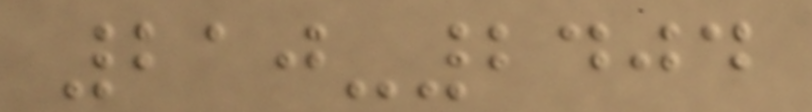210-2404
